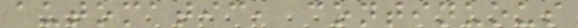automatic, continuous
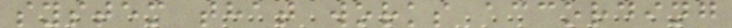system that works according
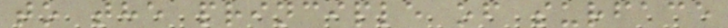to the principle of surface
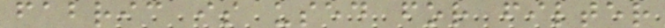fabric is used for filter
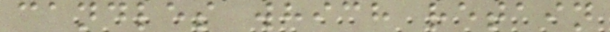candles which retain
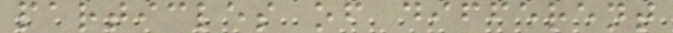particles of different
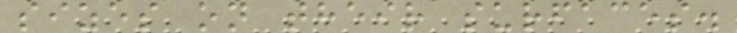sizes on their surfaces.
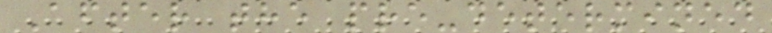After the pre-determined
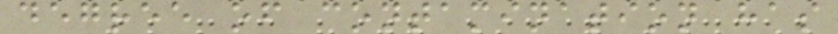degree of contamination has
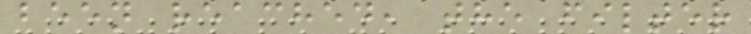been reached, the filter
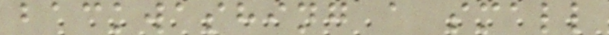backwashing a small
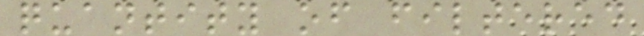quantity of filtered
